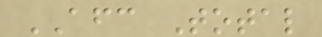AFC Total
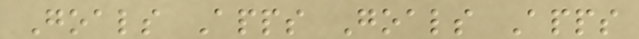Goals Apps Goals Apps
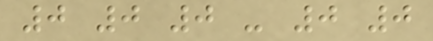0 0 0 - 0 0
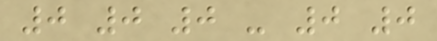0 0 0 - 0 0
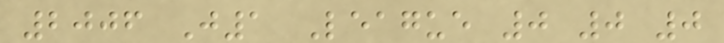2006 J1 League 0 0 0
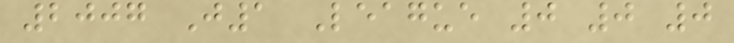2007 J1 League 0 0 0
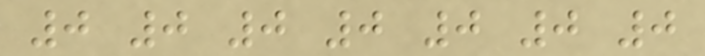0 0 0 0 0 0 0
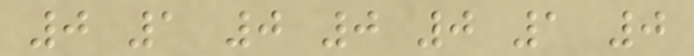0 1 0 0 0 1 0
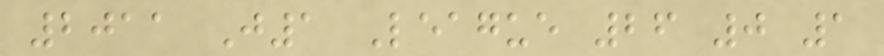2011 J1 League 26 0 1
